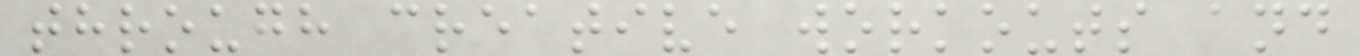through creative workouts and
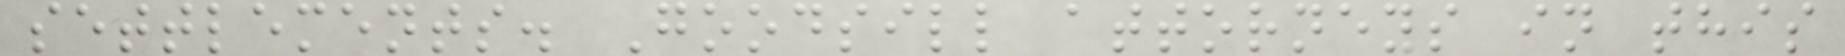settlements. Goodsill attorneys in this
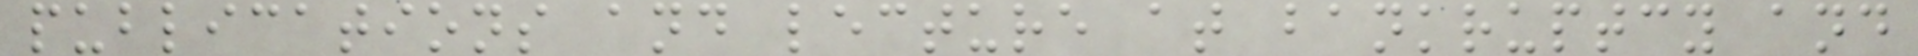publications and lecture at bankruptcy and
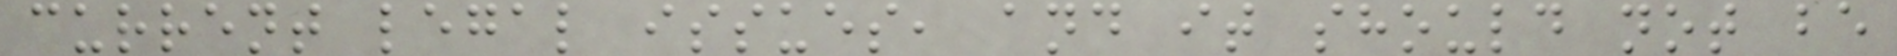current legal issues, and it should not be
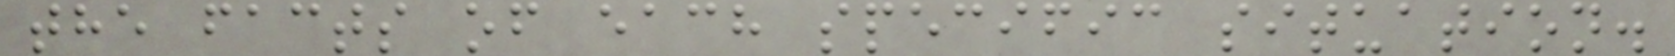the facts of each specific situation.
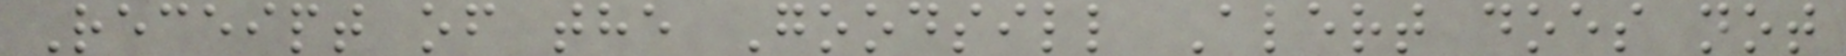Receipt of the Goodsill Alert does not
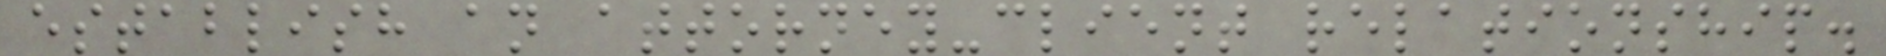establish an attorney-client relationship.
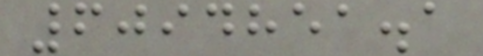6094851.1
